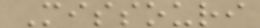Missouri
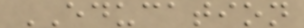EDUCATION
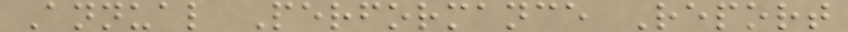Annual Performance Report
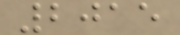2015
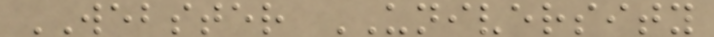WEBSTER UNIVERSITY
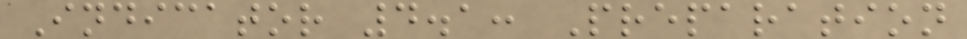Indicator 4.1: Preparation
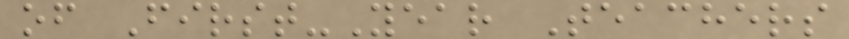of First-Year Teachers
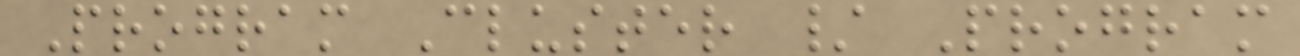Program Cluster / Program
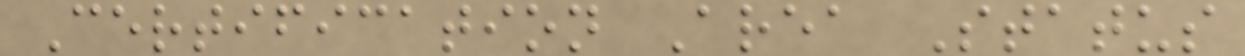Certification Area Status
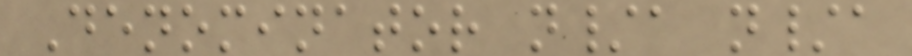Denominator n/a n/a
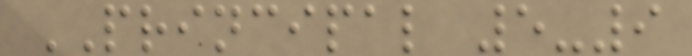PRINCIPAL 5-9
